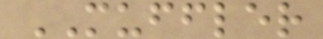MUFFLER
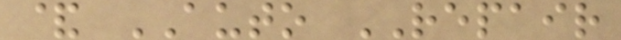& AUTO REPAIR
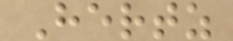Hertz
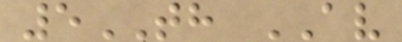5TH AV
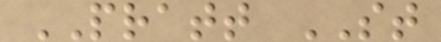PRATT ST
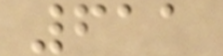611
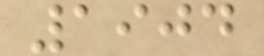1904
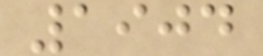1904
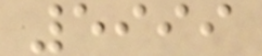5999
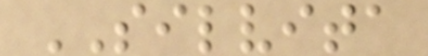SILVITA
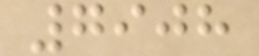7908
